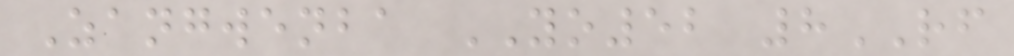Zangwenba YO52 8RF
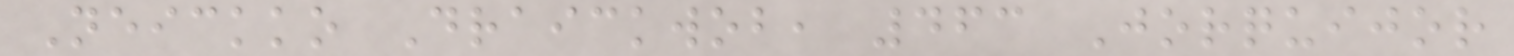Neickko Draickwob, 463 Jorquijor
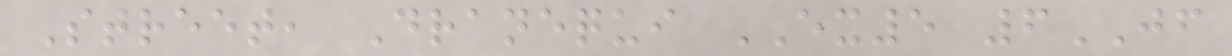Street, Dranequi EX5 6JF
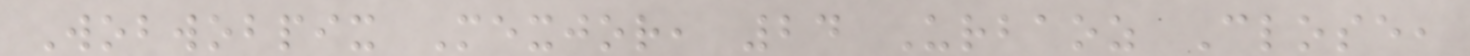Wobwobpix Mexjor, 24 Urbaoz Close,
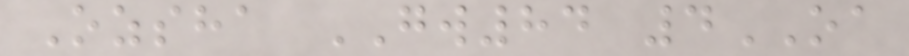Ozsha GW84 4OA
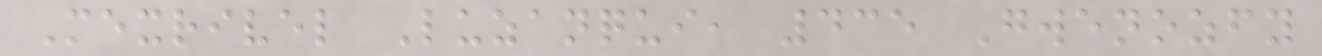Mexrivel Luzanqui, 435 Gwenozfy
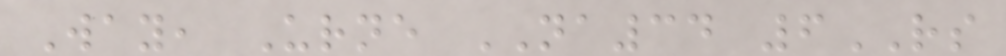Way, Urne NA34 6RS
